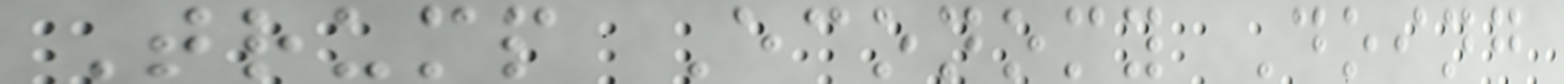Trump Economy Doing
